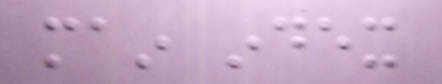main index
